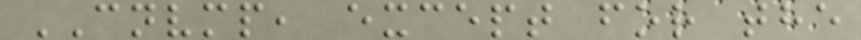CNVMP, except for the
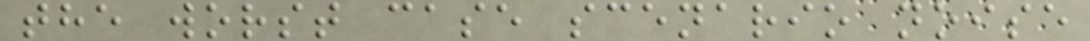the worst case scenario noise
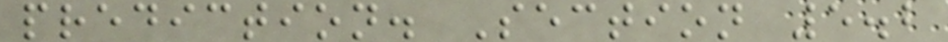prediction. Section 5.2
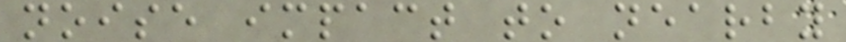noise impact to nearby
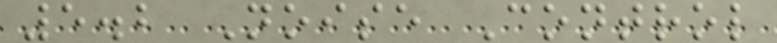5.2 Noise Control
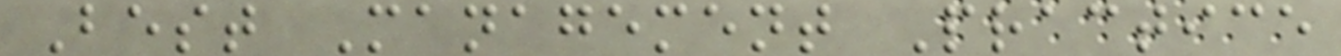Best Management Practice
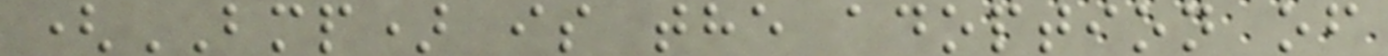(BMP) is the adoption of
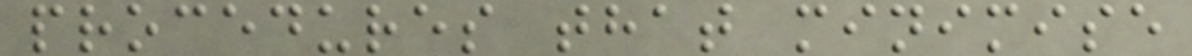procedures that minimise
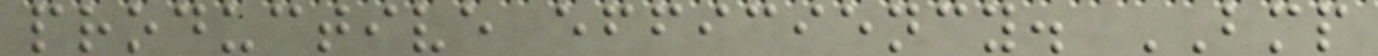productive efficiency. BMP
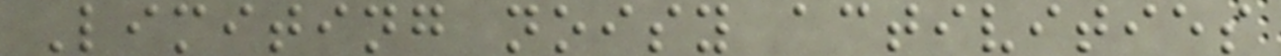Limiting noisy activities
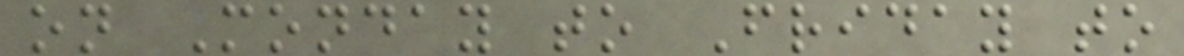on Monday to Friday to
